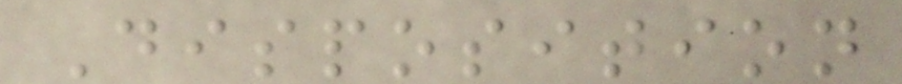Disposition
